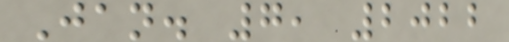Jan. 7, 2022
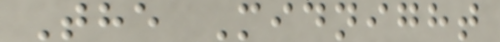The Midnight
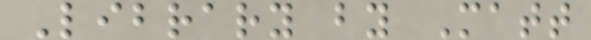Library by Matt
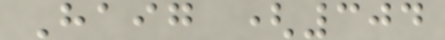Haig (304
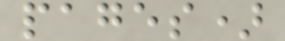pages)
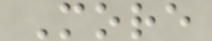More
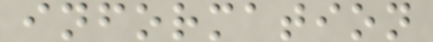information
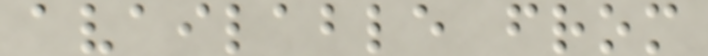available from
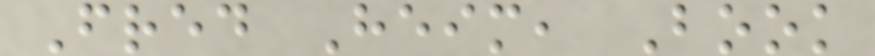Fred Heim, Book
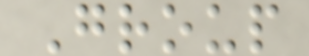Group
